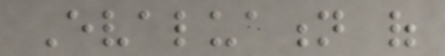Evaluation of
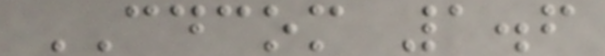CDCOM 1.6
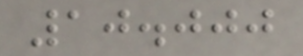10.000
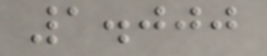1.000
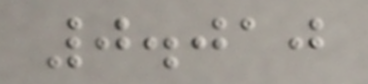0.010
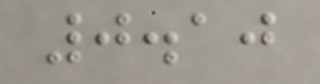0.10
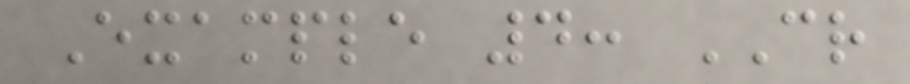Example 4: CR
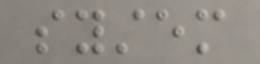system
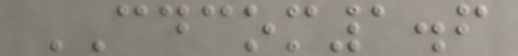CDCOM1.6
